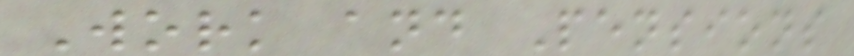Work and Pensions
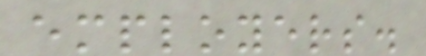employers.
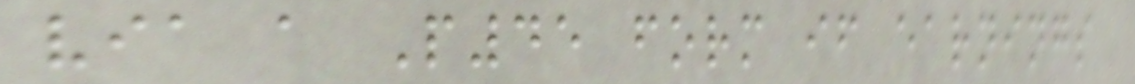via a P45 form if earnings
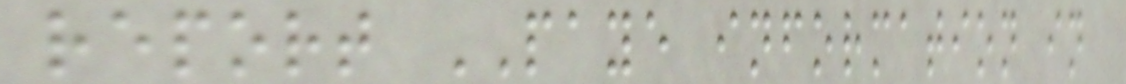report PAYE information in
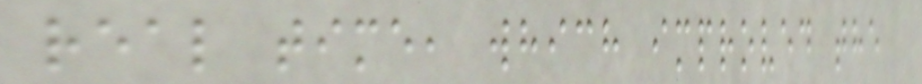real time, which improved the
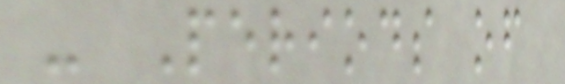- Periods of
